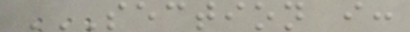SECTION I:
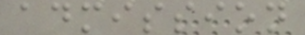admission
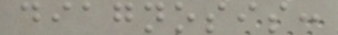diagnosis:
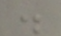.
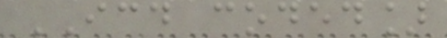ICD coded]
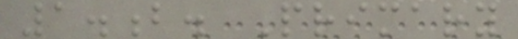1.b. Primary
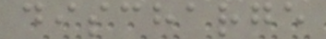discharge
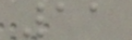11
